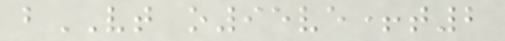bVT o95ve+t2
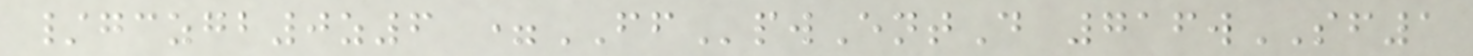/gczgb0z6 =FFpwEntD 716wSF1
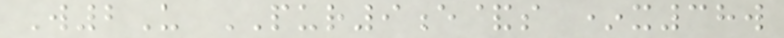W2U PUR9e&s *x38w
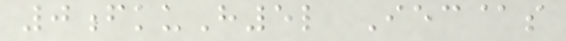0fkuH5l Iec@s
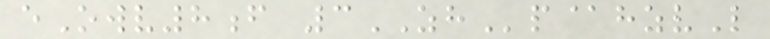eOwv8f 3ZHp@hzvL
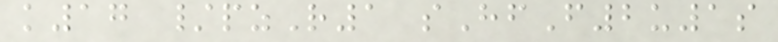k17 /pzR1 sHfF2u1s
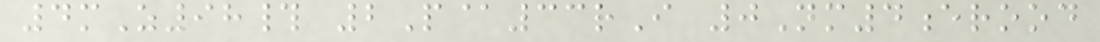4mZ98# 2P@33rI 0Nm4erood
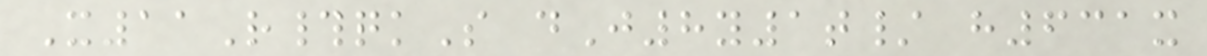X11R#qkS dJ8y1t/ h631x
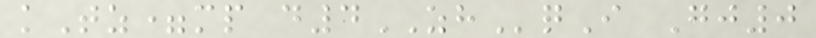kTz=mp d4ZHqI Gj0
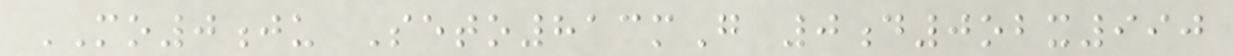MO0ju Seto813mG 0d0obx990
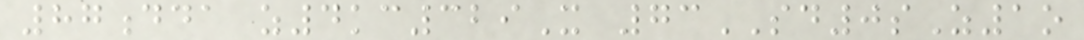87dda z4kc329X 73SD0sZ1o
